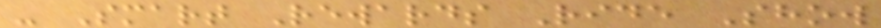- Smart Rewards Ride Show
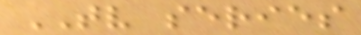TV series
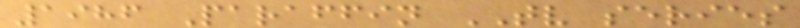1986 Paraffin TV series
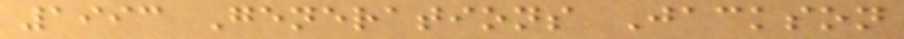1993 Generations Jackson
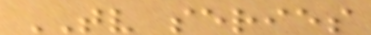TV series
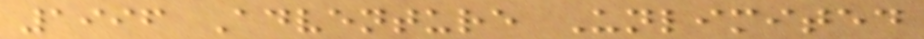1996 Adventure Unlimited
